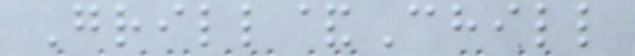Grill&Chill
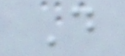D
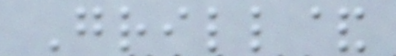Grill&
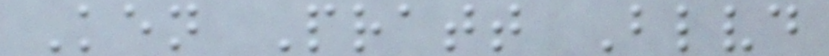Ken Pratt Blvd
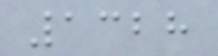1328
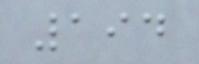194
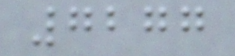7277
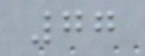77
